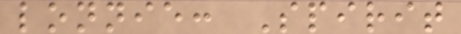lonnie: Spirit
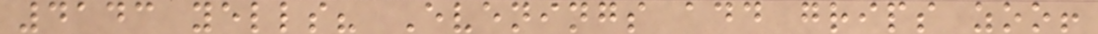4143 yells? Evenings add grips zoo!
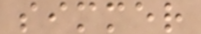simmer
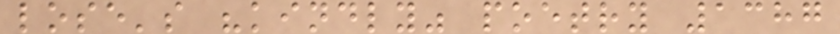lose's "kindly" poetry 1387
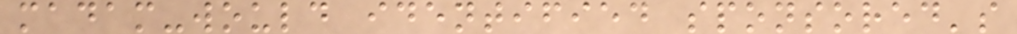madam-would identified sponsored's
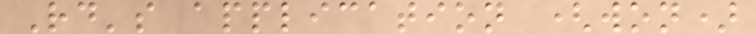Rd's application (won)
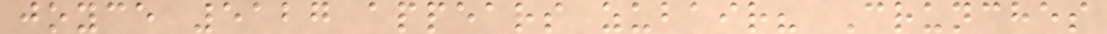joyce 5127 appears zubair? Crunches
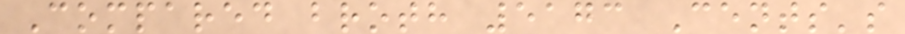Compared broth 5173 Cents's
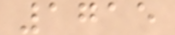1715
